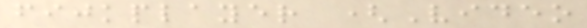fijkplayer (Video
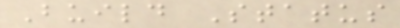Build Status
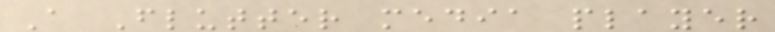A Flutter media player
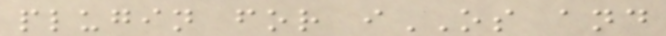plugin for iOS and
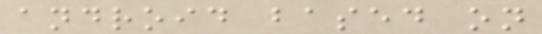android based on
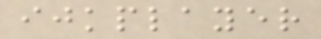ijkplayer
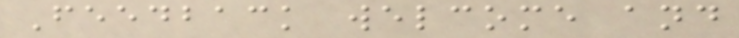Feedback welcome and
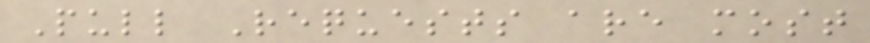Pull Requests are most
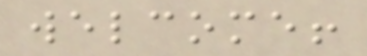welcome!
